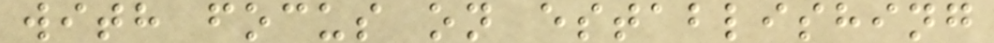with focus on establishing
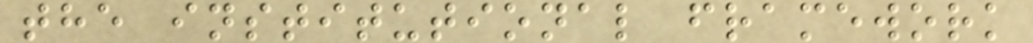the institutional framework
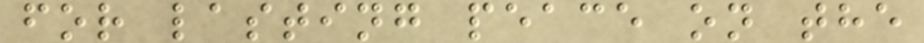for lasting peace on the
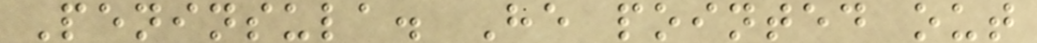Peninsula. He pointed out
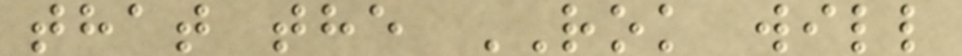that the ROK will
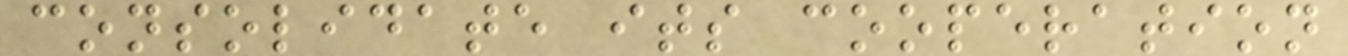consolidate its cooperation
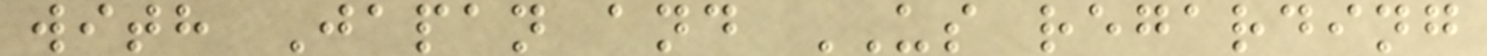with Japan and US regarding
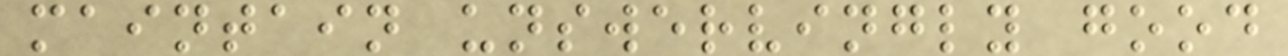maintain unswervingly good
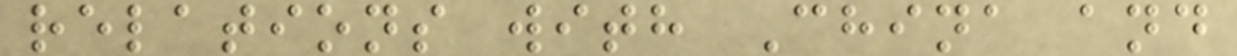relations with China and
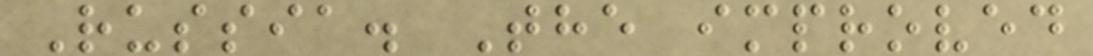Russia. The improved
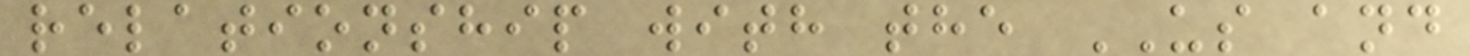relationship with the US and
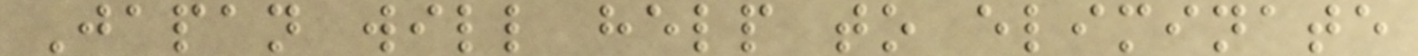Japan will help to eliminate
